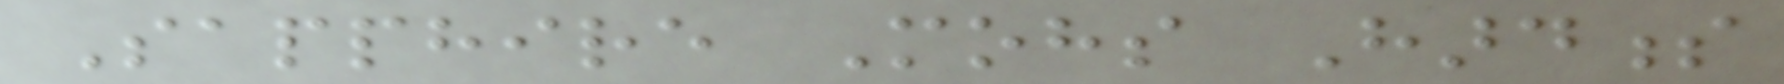Sapphire Mohs Hardness
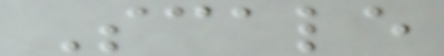Scale
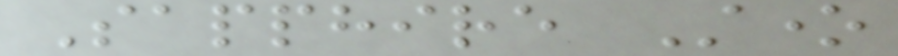Sapphire Stone
